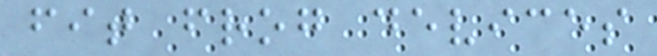fit frog devices
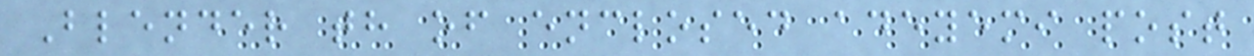Blender th of enclosed adeyemi post
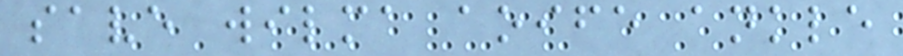save wilma aoife ankle
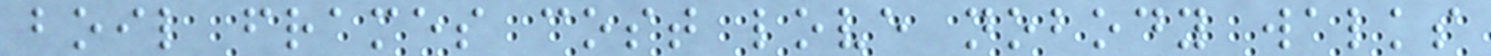boil frames cost love nobody walks
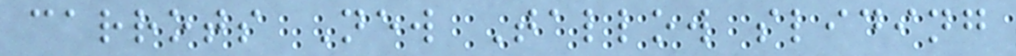carrots New Tallow sliding
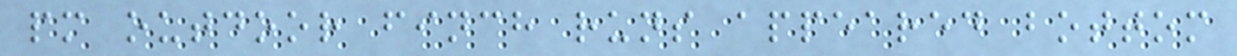pm outdoor finch runs appeared bottom
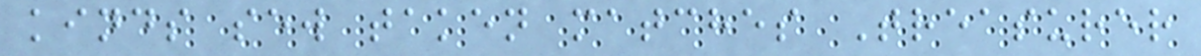kinds sew taken matches Treasurer
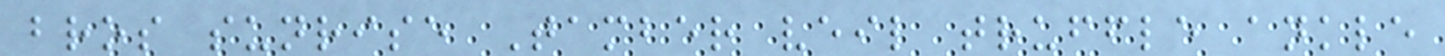bros sunrise Tamber veil truffle ankle
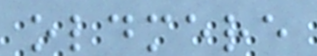oldmere
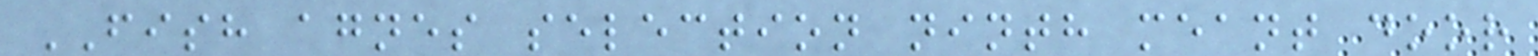FISH agnes selection ninth meant door
